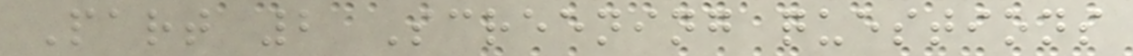Part 2 Screening questions
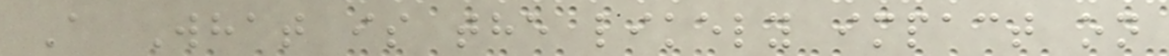A What is the likely impact on
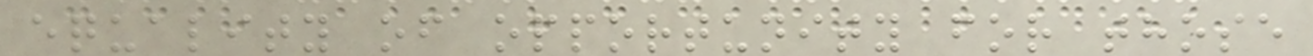equality of opportunity for those
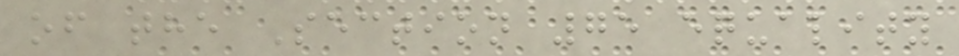of the Section 75 equality
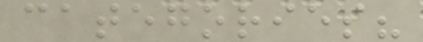categories?
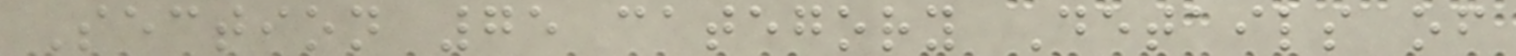Section 75 category Details of
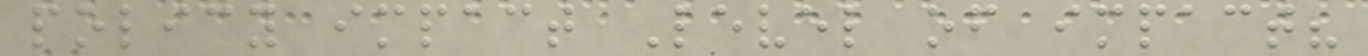policy impact Level of impact?
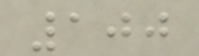100
